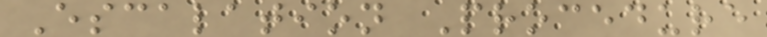Escalation Procedure
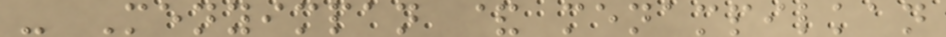- Menyimpan & menampilkan
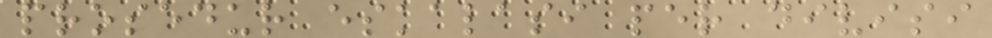prosedur eskalasi per divisi
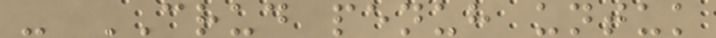- CRUD penuh untuk
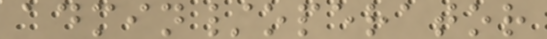admin/operator
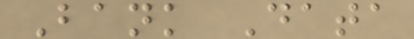Bank Data
